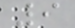9
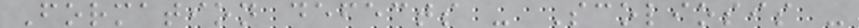Formation defects - Scoliosis -
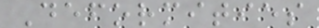Deformities
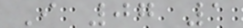I 07 1
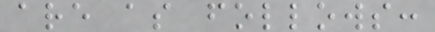are as follows:
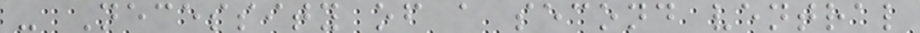- Necessity of a second ventral
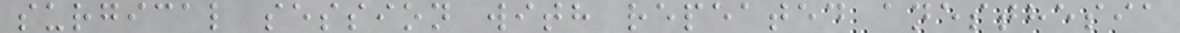surgical session with repeated anesthesia
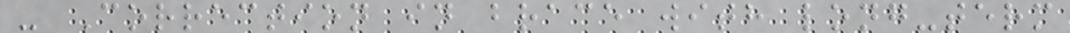- Correction in brace with long-term
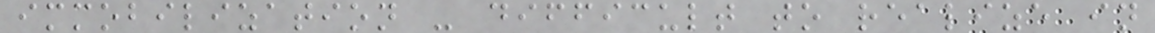immobilization - difficult to realize in
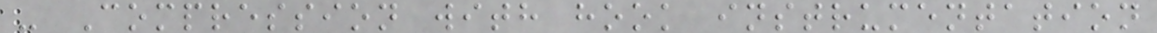- Compression with hook instrumentation
